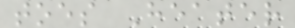toes Heater
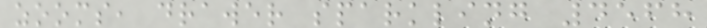zooms, drawer sparkling 4568
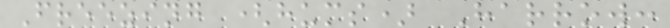Freezing (hums) Harrow:
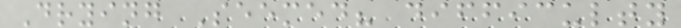Drying Seemed? difficulty
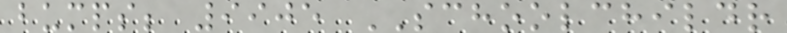bumps; 9905 SCHOOLCHILDR
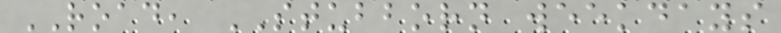ROAD, STUBBORN weekdays
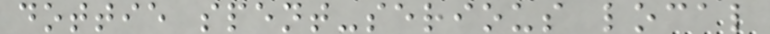dottie spent-serious local
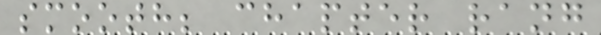smooth; chapter rang
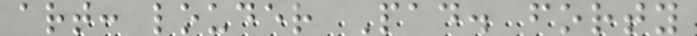art: louder Pad. forty
